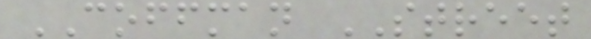COFFMAN STREET
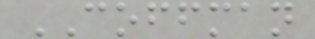COFFMAN
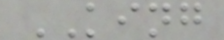KING
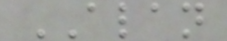ALAN
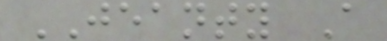JEANTY A
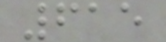615
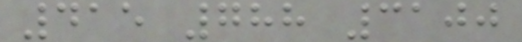415 788 3100
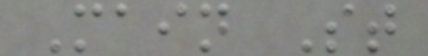Main St
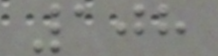108
